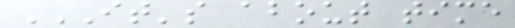IT'S ABOUT TIME
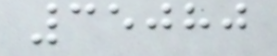35080
